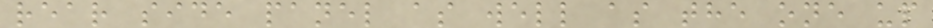rear side panel as well as the one up
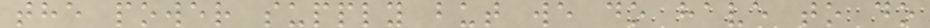the power supply but we do have to do
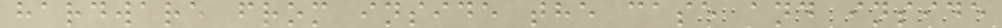hardware from inside the case and inside
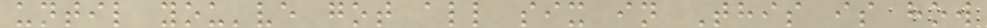until you've got all six in This is how
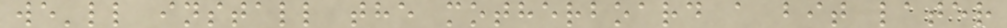we'll install the motherboard a bit later
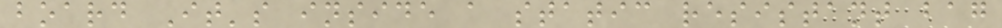board It's inside a static resistant bag
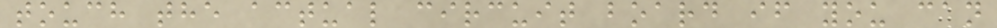touch the actual circuit board if you can
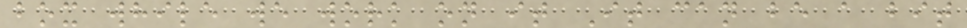box while we work on it It can be a bit
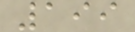199
